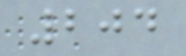204
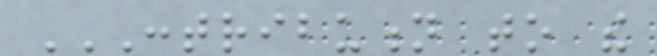CONTRIBUTION TO THE
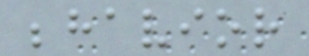behavior
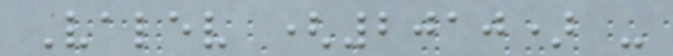Valev (2010) -
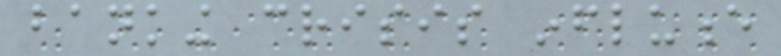banking crisis influence
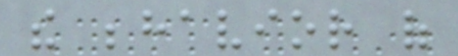the behavior of
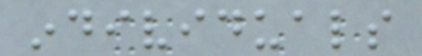individuals
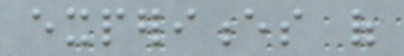experiences of
